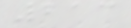213
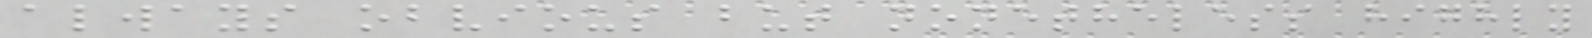always obvious but nonetheless highly
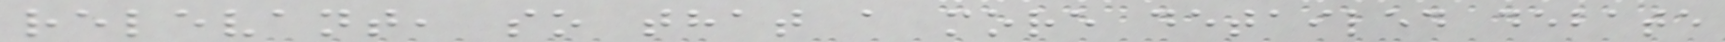relevant, so that a more detailed debate
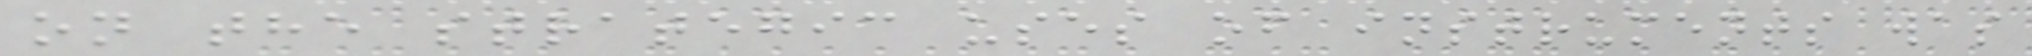on the strategic uses of instruments was
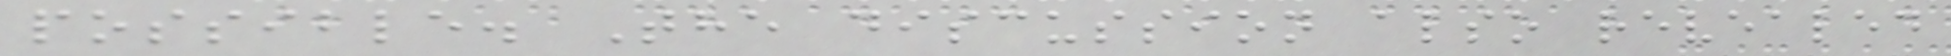possible. The discussion also revealed
